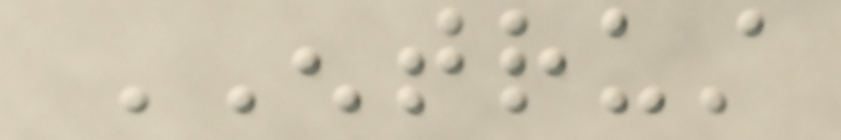ENTRUST
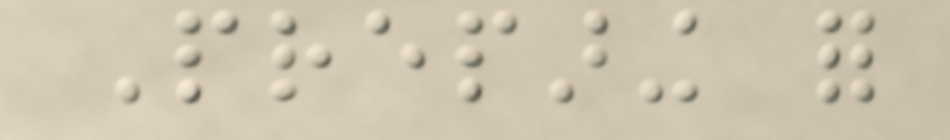Preparing for
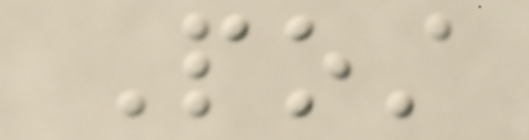Post
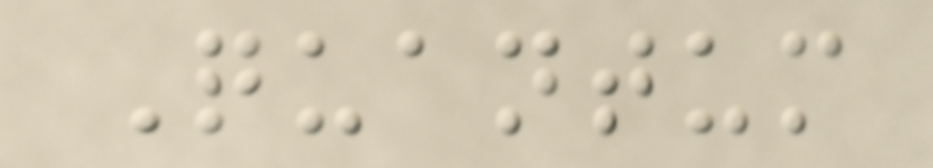Quantum
